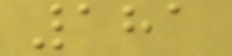181
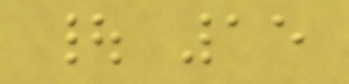| 15
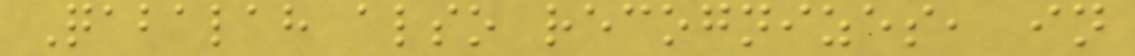Qabalah also recognizes, in
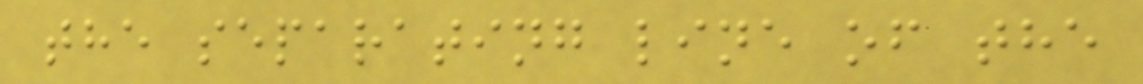the separating line of the
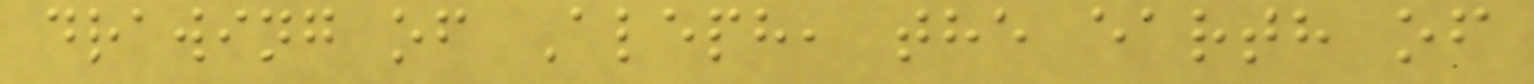drawing of Aleph, the earth of
